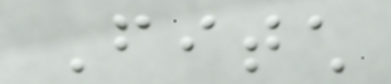Fitch
